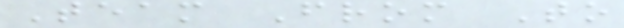Team From To
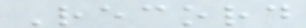Record
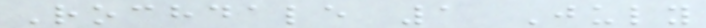Rochdale 1 July
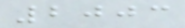2003
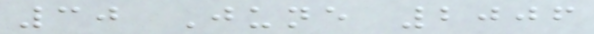30 June 2006
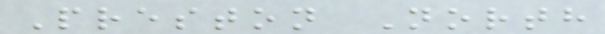Preston North
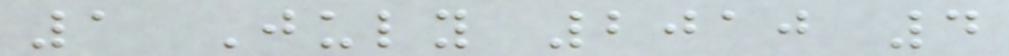1 July 2010 4
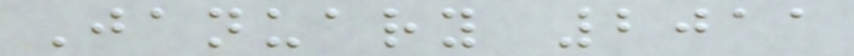January 2011
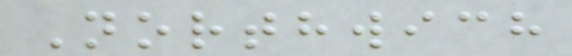Northwich
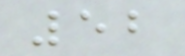52
